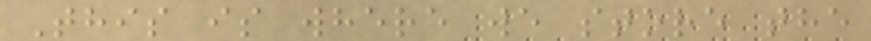This is where we store the
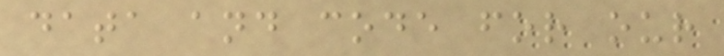data and code for our
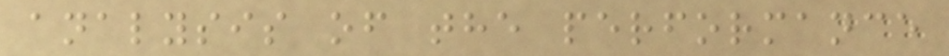analysis of the performance
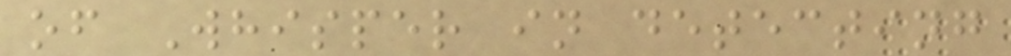of Whisper in detecting
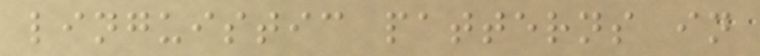linguistic patterns in
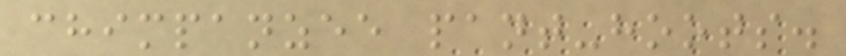chimpanzee pant-hoots.
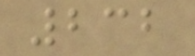232
